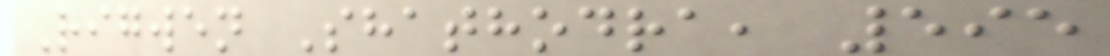Rigwen Shathodra, 595
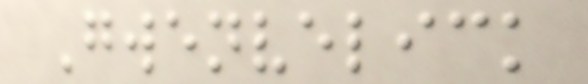Gwenvelick
